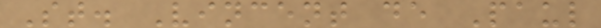St. Vincent de Paul
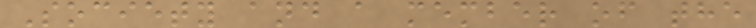Society and a member of the
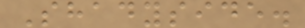Shadyside.
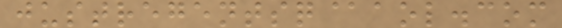justregentsq@aol.com
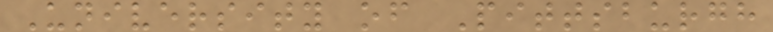University of Pittsburgh
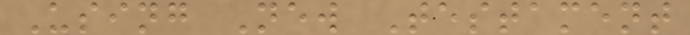Using New Testament
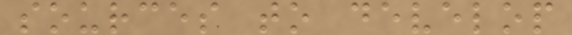sources to develop
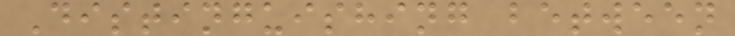Distinguishing between
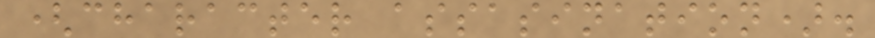(character assasination).
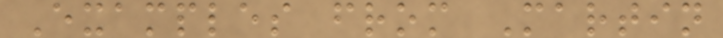Examples from Martin
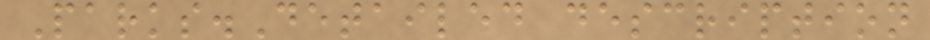Parks.Detailed description
